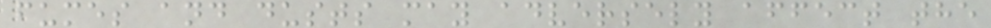fumes and dusts may adversely affect the
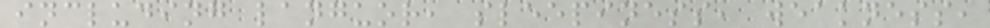including languor, sleepiness, weakness,
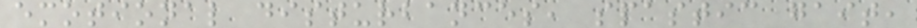emotional disturbances, spastic gait,
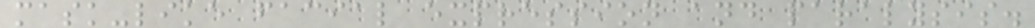mask-like facial expression and paralysis.
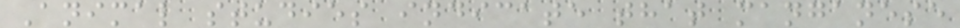Animal studies indicate that manganese
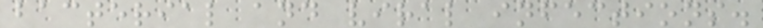bacterial and viral infections.
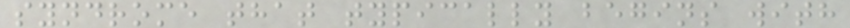syndrome that typically begins with
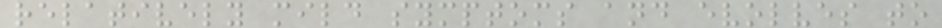relatively mild symptoms and evolves to
